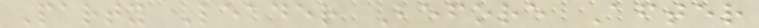Party Leader Before After
